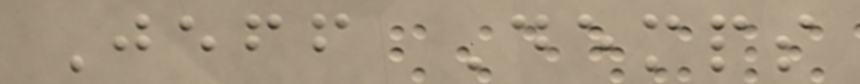Jeff Demps
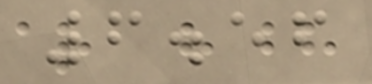6.56
